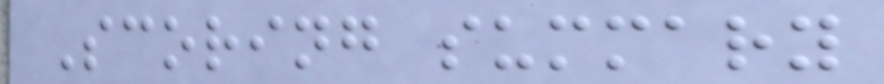Scoring summary
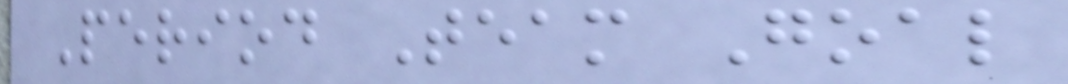Period Team Goal
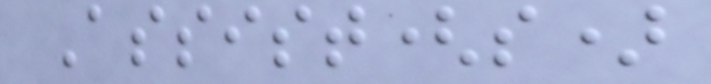Assist(s)
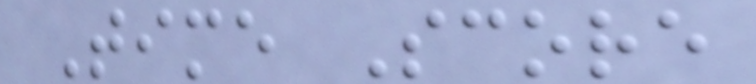Time Score
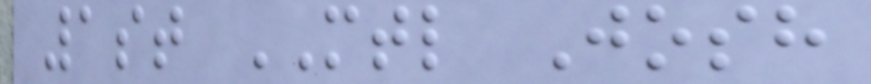1st MTL Josh
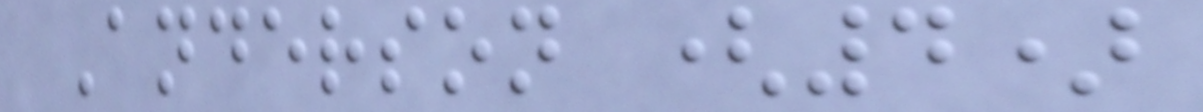Anderson (4)
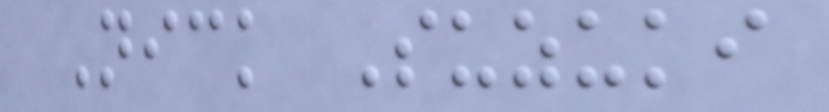Nick Suzuki
